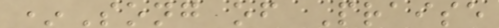*Song of Praise
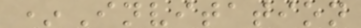*Invitation
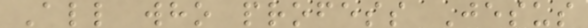All who profess Jesus
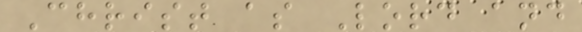Christ as Lord and
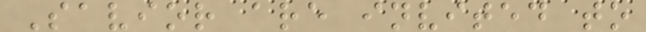Savior are invited to
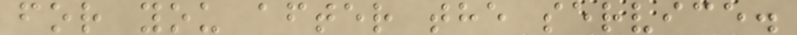for you after the service.
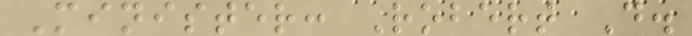Minister: Robert D.
